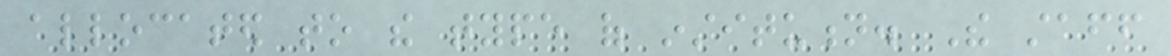allocated to the type of institution. The staff
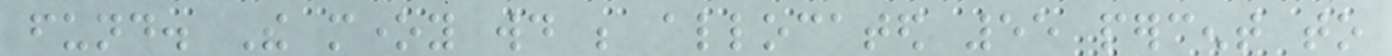fund. The money would be allocated 55 percent to
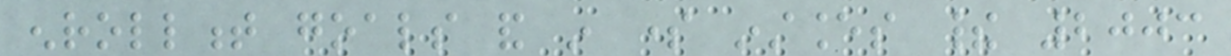enrollment goals and in some instances their 2003
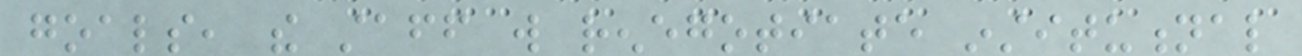goals, the staff will renegotiate institutional
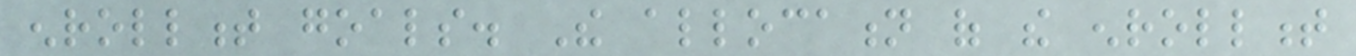enrollment goals. The allocation of the enrollment
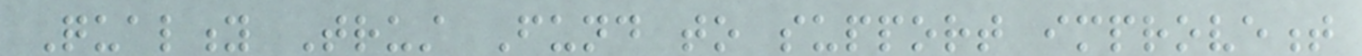Quality Trust Fund to support improvement
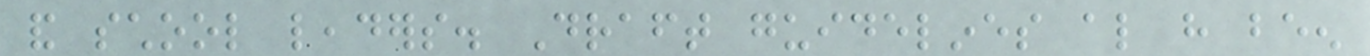and school leaders. Draft guidelines also have been
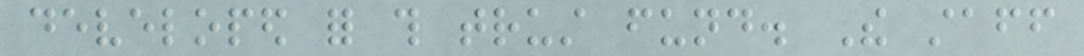developed for this trust fund. The staff
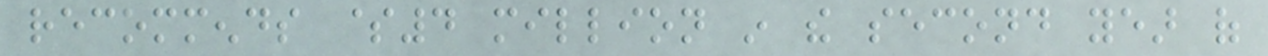recommends $4 million in the second year of
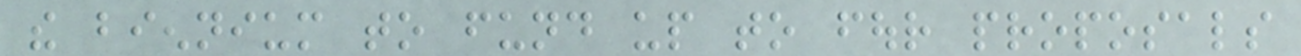the biennium to fund up to four proposals
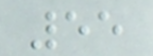55
